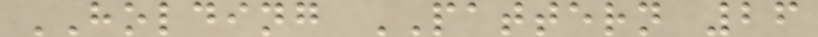HOLDING PATTERN 26
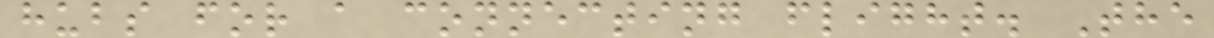hubs for a connecting flight. The
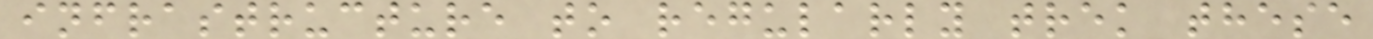infrastructure to regularly trek these
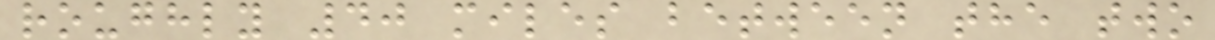roughly 40 miles between the two
